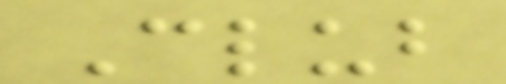Club
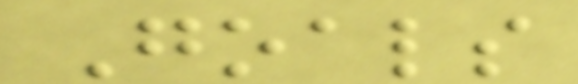Goals
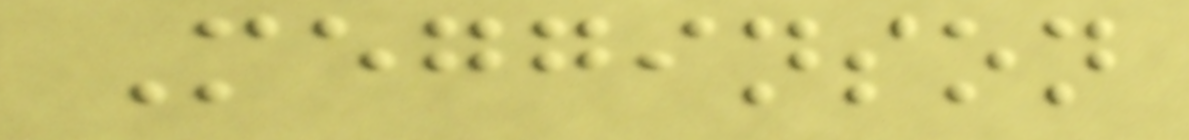Megginson
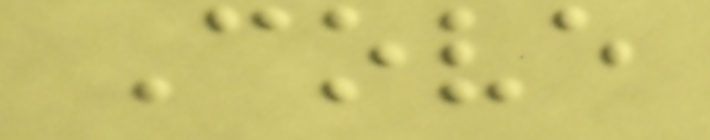Cove
